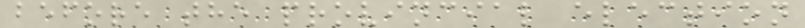before the provincial election
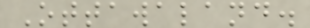Ottawaland.
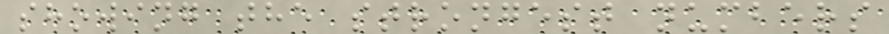showing the strongest numbers
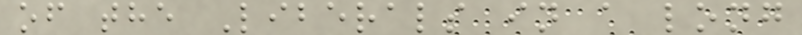of the Liberals in a long
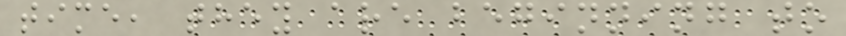time, they are beginning to
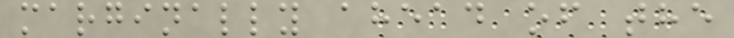marginally ahead of the
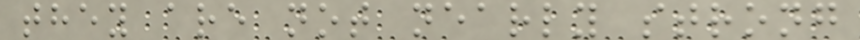they are not nearly strong
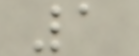1
